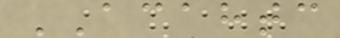ACAHTC
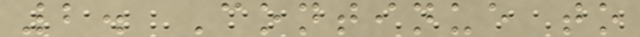2. Continue to
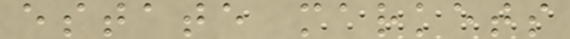estate markets
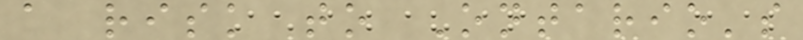a risk to Ontario's
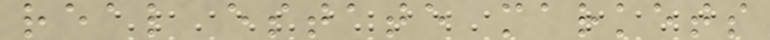real estate markets
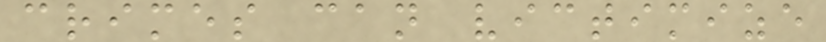crimes can victimize
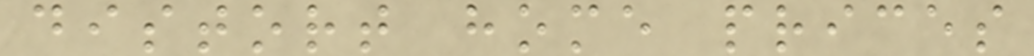distort home prices
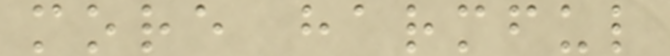more harmful
